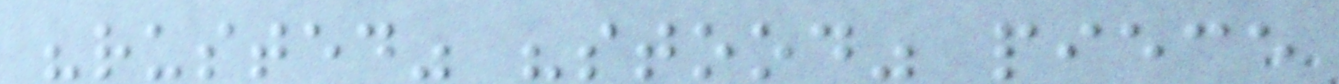"rusted" "stood" piece
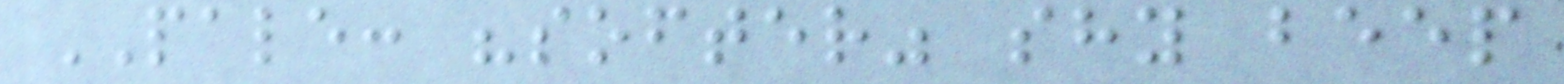PALE: "softer" shy beep
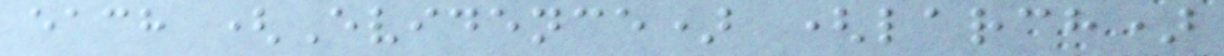each (Evidence) (larch)
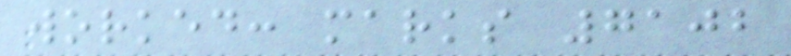worked: marks 7102
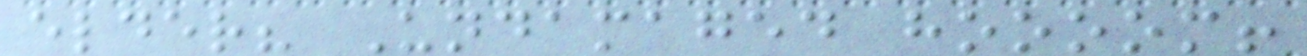elder? Undamaged hoooom!
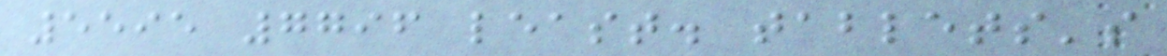5595 7796 least. tablets's
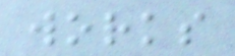works
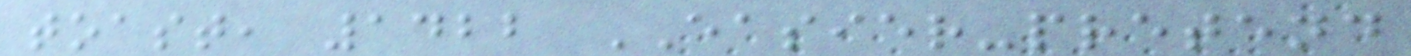toast, 1422 EASIER-pretend
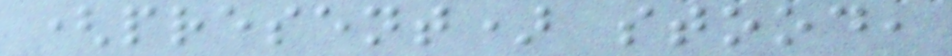(present) stood,
